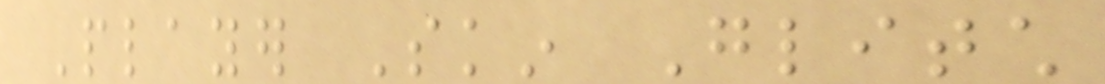Player Skin Glitch
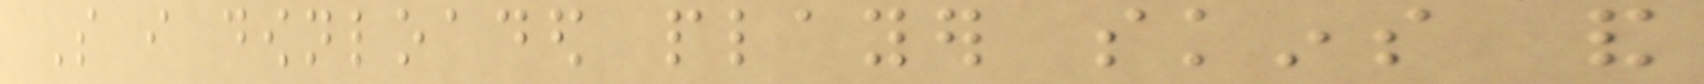So i downloaded player skins and
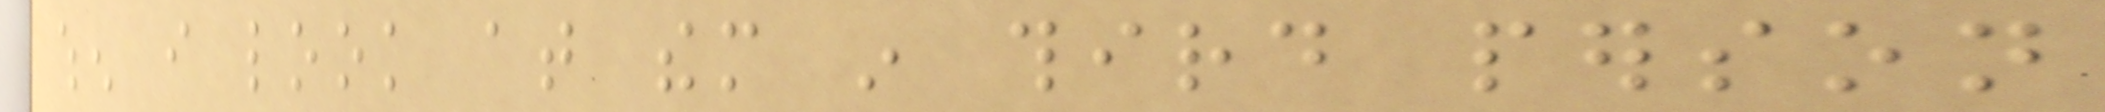when i look at them in third person
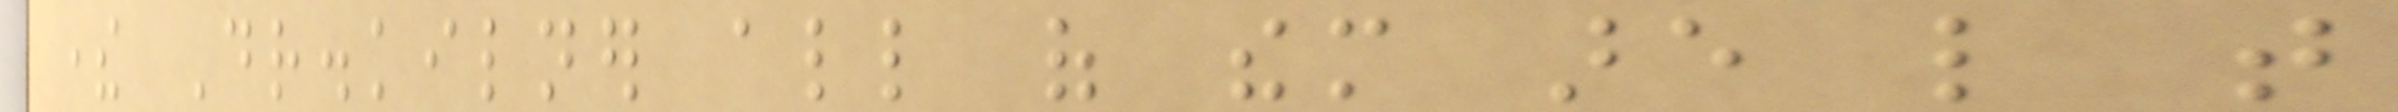there Dr.kilner all of them are like that
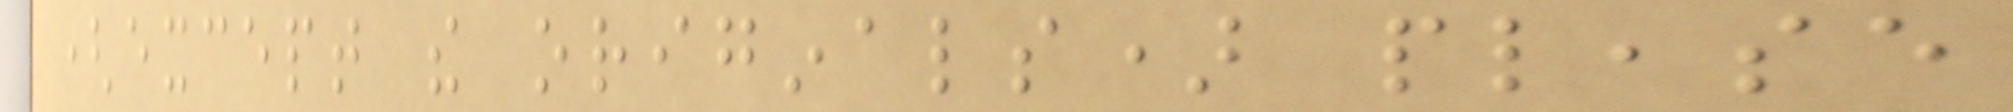(except the originals) please
